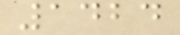1424
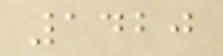1420
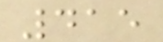415
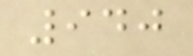940
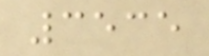3535
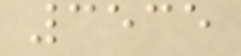3535
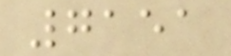7151
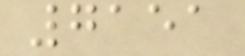7151
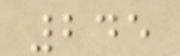245
